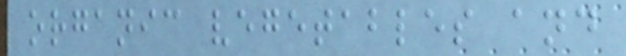organic vegetables and
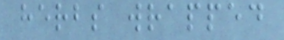herbs wrapped
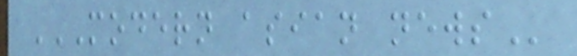MODERN ASIAN NEWS
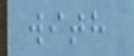with
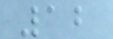12
